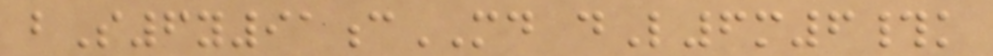bS6y91cMD dL6m6#k
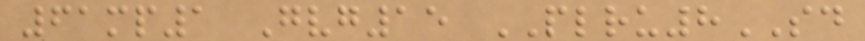61mp1 Gvg15 PLRU8SD
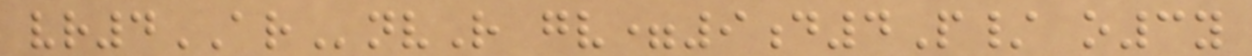vr4ARnvR gv=9d4P/ o3y
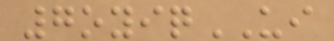7oyiqUI
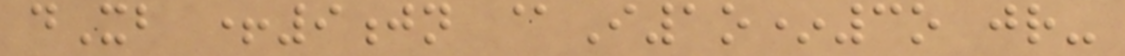dXb +9jn @I1o*3o jr-
